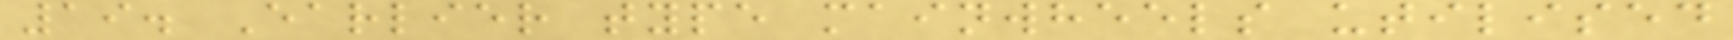19. Earlier type mainwheels utilised
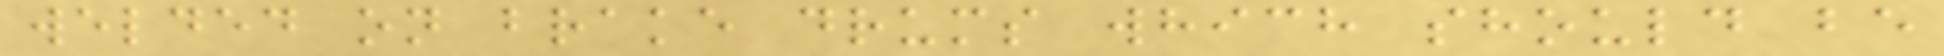welded on brake drums which should be
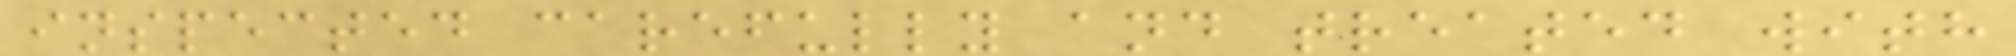inspected carefully and treated with
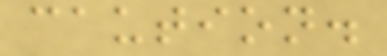caution.
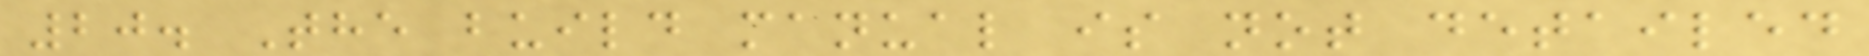20. The build manual is not detailed
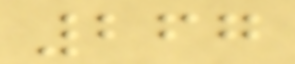267
